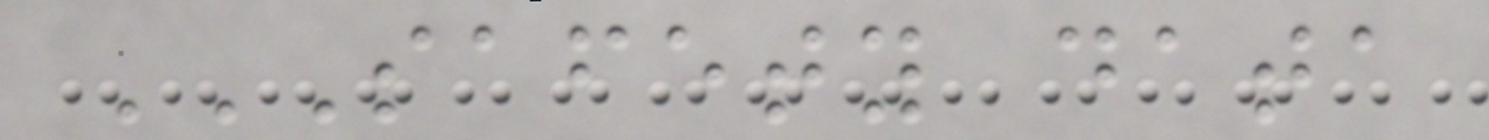SAFETY DATA
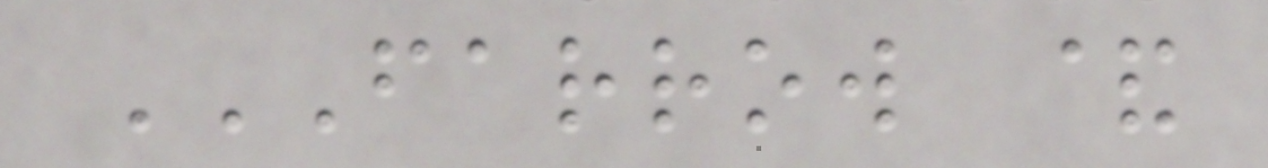FARROW &
